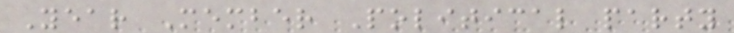Year Member Political party
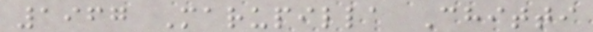1967 Marupilla Chitti
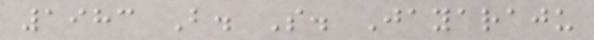1983 B. S. Jayaraju
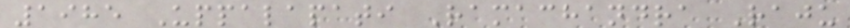1985 Uppalapati Ramachandra Raju
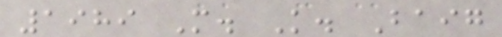1989 M. K. Baig
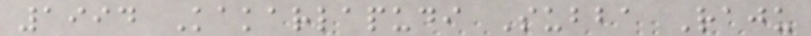1994 Kakarlapudi Subba Raju
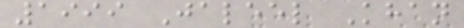1999 Jaleel Khan
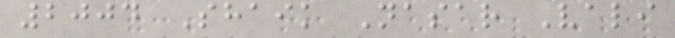2004 Shaik Nasar Vali
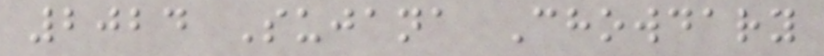2024 Sujana Chowdary
